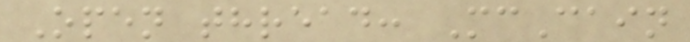Open thread: McCain
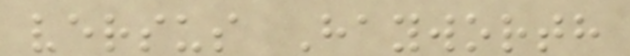versus Hayworth
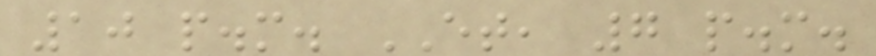10 p.m. ET, 7 p.m.
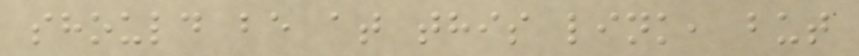should be at this link, but
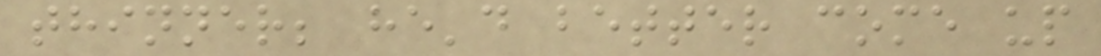thinner; he'd better come up
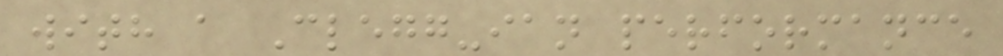with a Clegg-ian performance
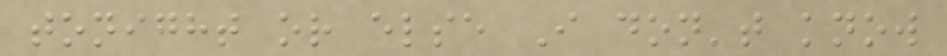tonight or else I don't know
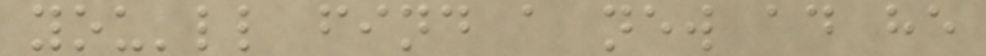you'll find a new ad he
